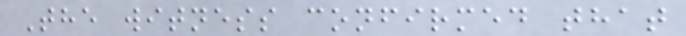The witness confirmed that
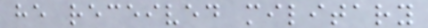he received military
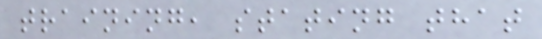training, stating that
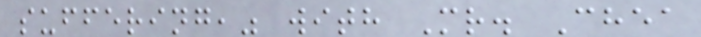suffering," with Mr. Chea
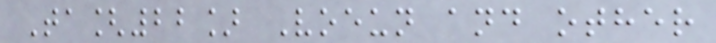Ta[22] Voeun and other
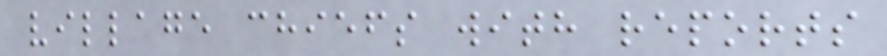village chiefs with reports
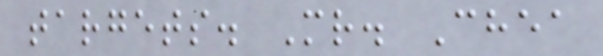targets. Mr. Chea
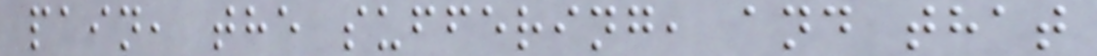pain, the suffering, and that
